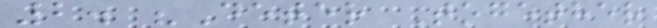2. "Deter Together
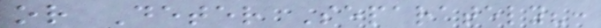or Deter Separately?:
